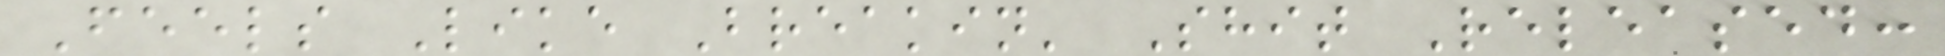Feels Like Breakin' Shit Released:
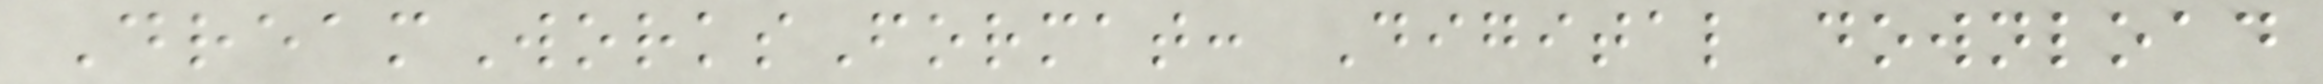DreamWorksFormat: Digital download
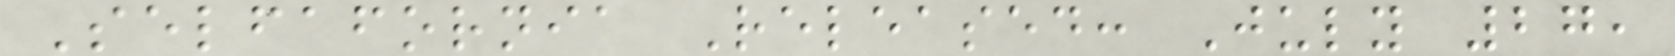Selfafornia Released: July 27,
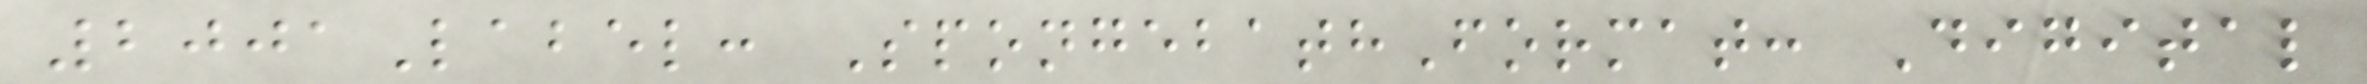2001Label: SpongebathFormat: Digital
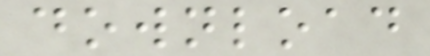download
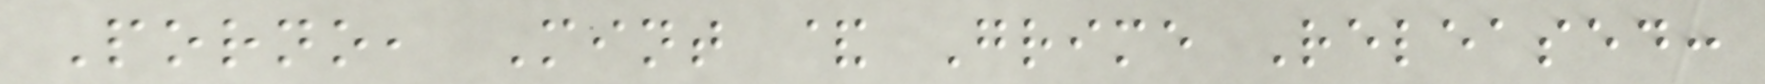Porno, Mint & Grime Released:
